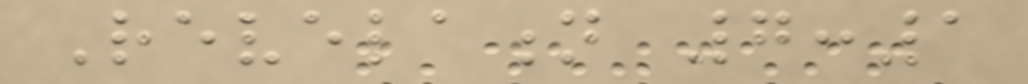Revelation 7:1
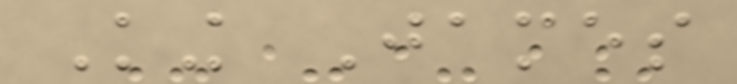King James
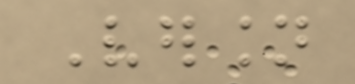Version
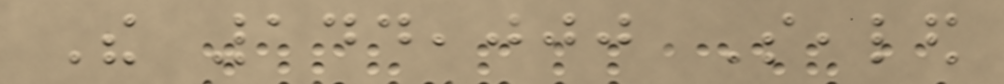The 144,000 Sealed
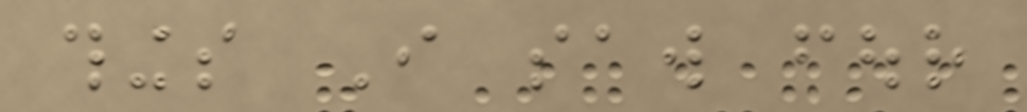things I saw four
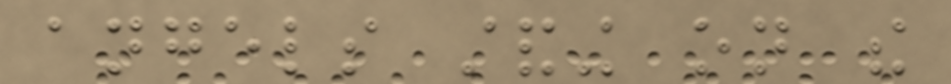angels standing on the
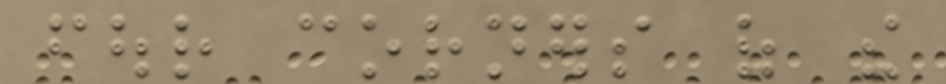four corners of the
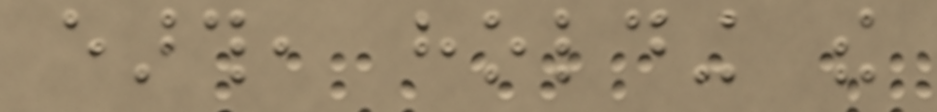earth, holding the
